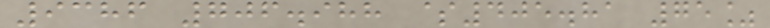9386 706.988 $405.81 75%
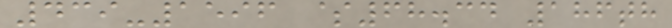439-1596 $68.34 186th
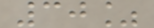30%
